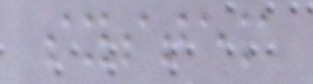system
